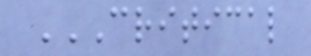CRITICAL
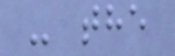- the
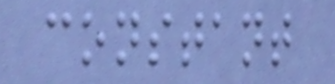constant
